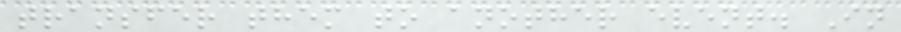transfer them to another event. In
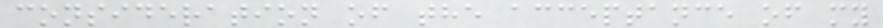consideration of the acceptance of my
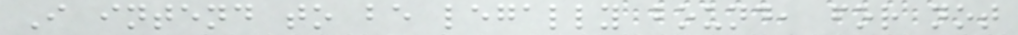I intend to be legally bound, for not
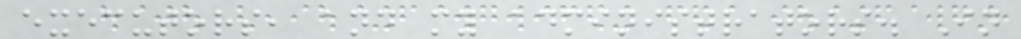executors, and my administrators. In
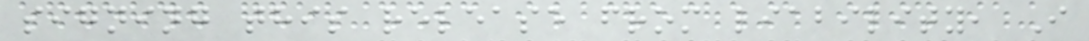signing this release from liability, I
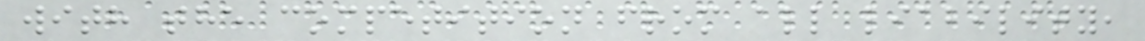with the competition from all liability,
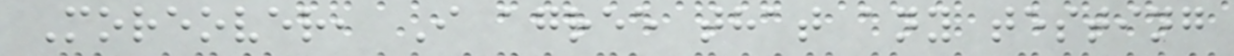Moreover, I agree that any testing
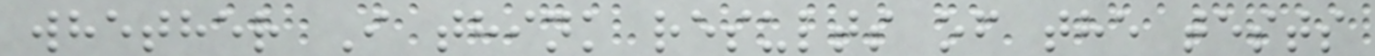whether I think results of the tests
